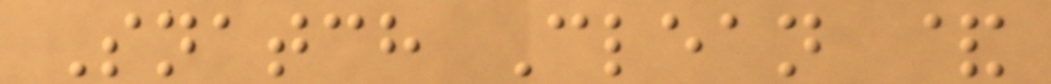Snatch Clean &
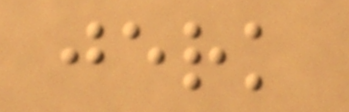jerk
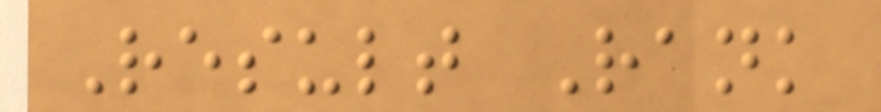Result Rank
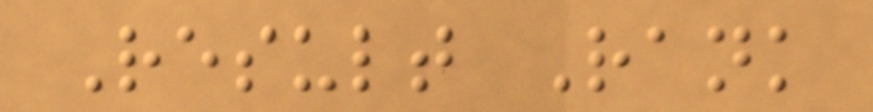Result Rank
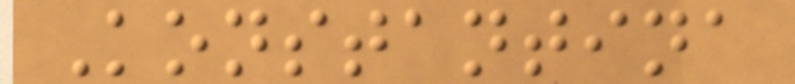Konstantina
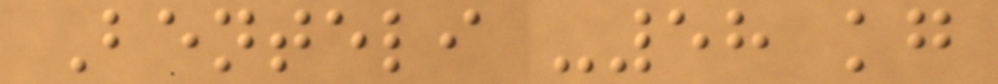Benteli -58 kg
